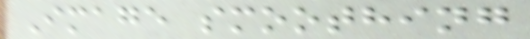Image smoothing
